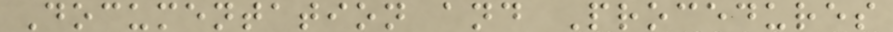Documentation and Procedures
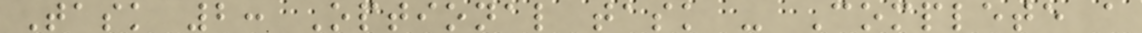Task 2: Optional task - Complete a
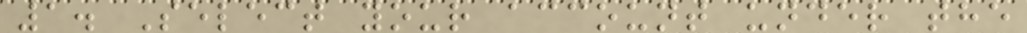1. Select your account under the
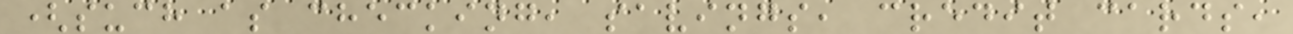(such as checking, savings, credit cards,
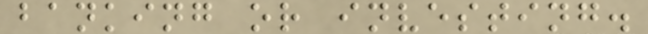banking or investing.
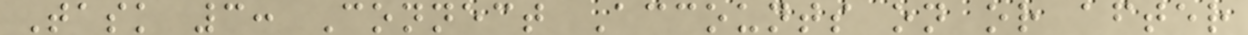Task 3: Connect Accounts on or after
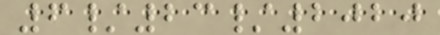6/23/2020
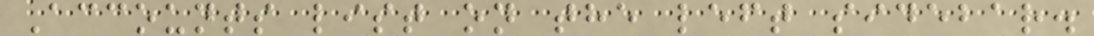Accounts list on the left sidebar.
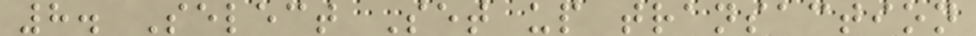8. Select Set up transaction
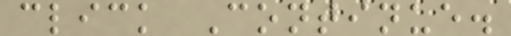click Continue.
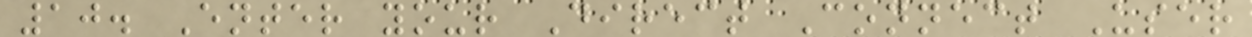10. Enter your Direct Connect User
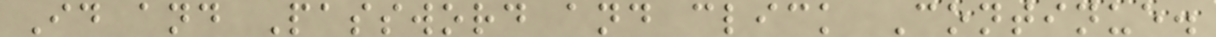Id and Password and click Continue.
